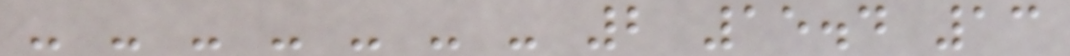- - - - - - - 2 15.4 13
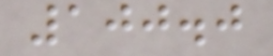100.0
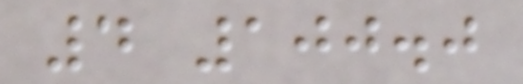4 100.0
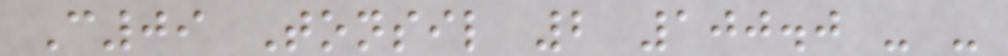C09 Tonsil 2 100.0 - -
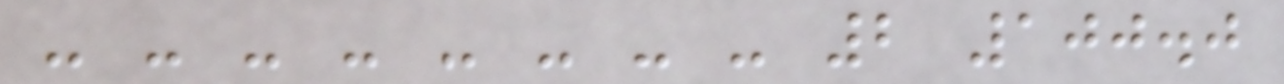- - - - - - - - 2 100.0
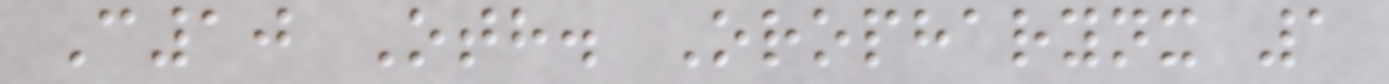C10 Oth. Oropharynx 1
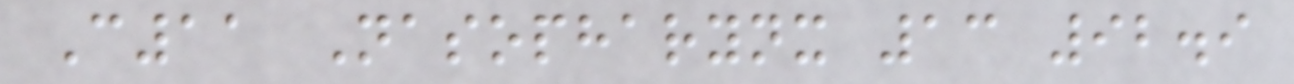C11 Nasopharynx 13 92.9
